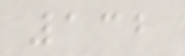132
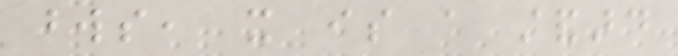words, it is a standard
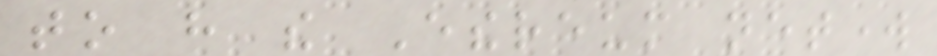to have the Ethereum network
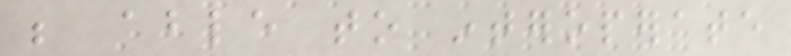be able to interoperate
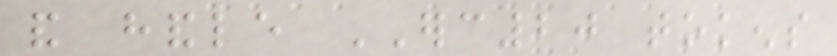and handle ERC20 tokens
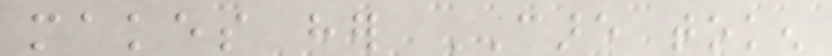makes her CARE token
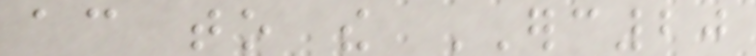according to the ERC20
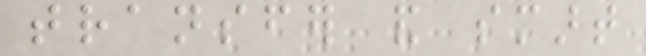transfer and smart
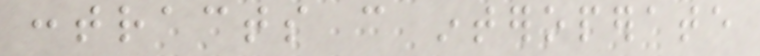contracts can interoperate
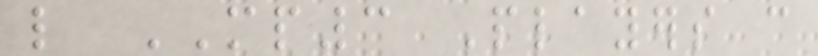like MP3 Players can
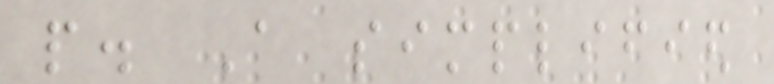people. A simplified
